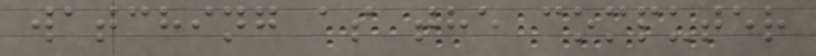watching as the computer
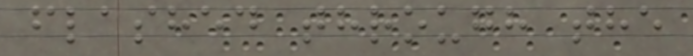flashed through the
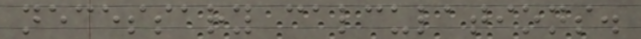necessary calculations.
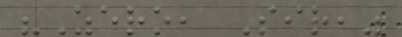"Zero, Sir,"
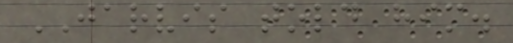JARVIS told him.
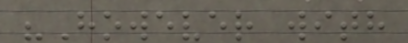"However with
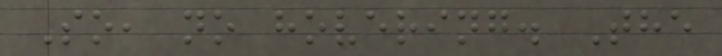So, no hovering. The
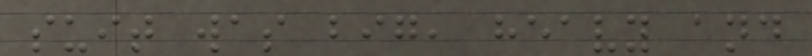suit was big, heavy and
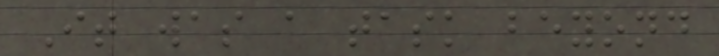It was a task beyond
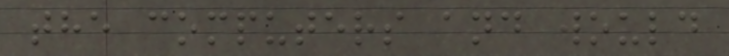the computers and would
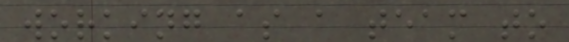working as a team to
